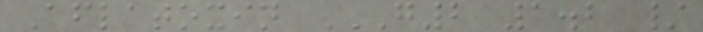Aflatoxin G2 1.2 /
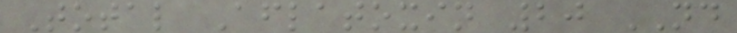Total Aflatoxin 20 ND
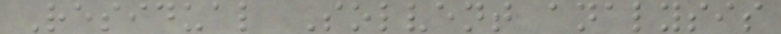Residual Solvent analysis
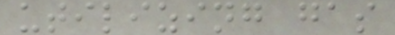utilizing gas
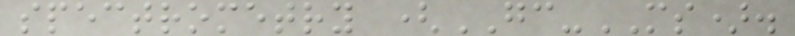spectrometry (GC-MS).
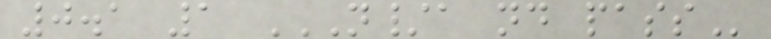0.1 1 N/A ND PASS
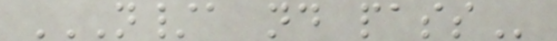N/A ND PASS
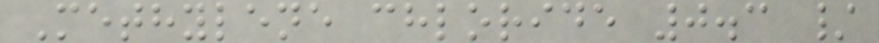Methylene chloride 0.3 /
